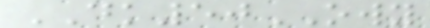DK50OWY
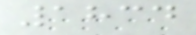1834
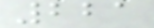221
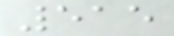515
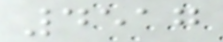4517
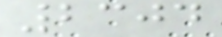2304
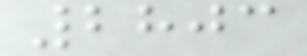2803
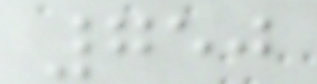750
